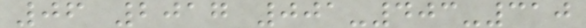06 2017 001-403-310
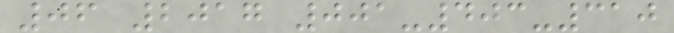06 2017 001-403-310
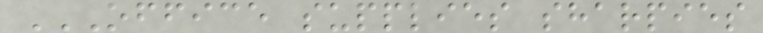OFFICE SUPPLIES SHARPIES
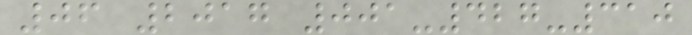06 2017 001-427-310
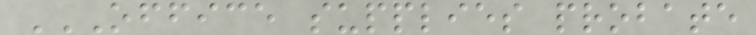OFFICE SUPPLIES PROBATE
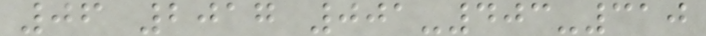06 2017 001-403-310
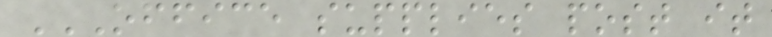OFFICE SUPPLIES POST IT
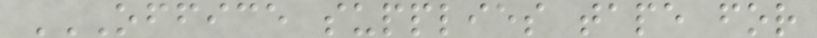OFFICE SUPPLIES TAPE FOR
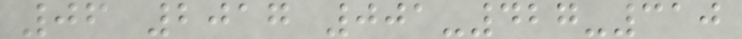06 2017 001-427-310
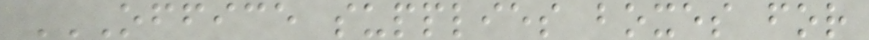OFFICE SUPPLIES BOXES FOR
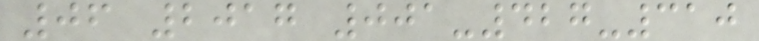06 2017 001-427-310
